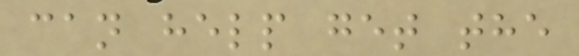can help get the
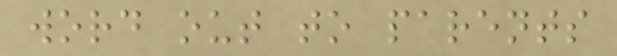word out to parents
